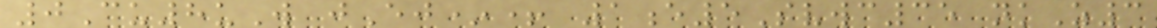0Cu8uW jEj*+ 1e5Svwc35 nkZ3
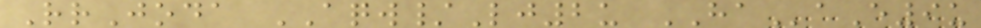RrJoda AQW/Lj2u HAaE9u
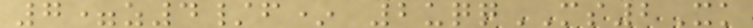7=z4/f* 2uqqMS2Xk
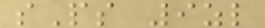sPs 9zl
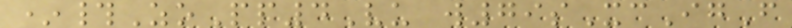*#ZoPp4Vu w79sXcIgF
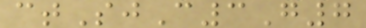ctSjC3G7
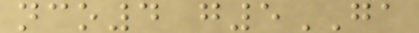nco4 g5GA
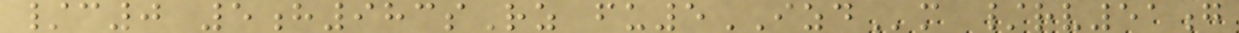/c0 5h983sRz fu5IZDm /rv51g
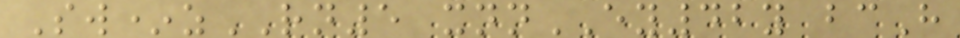Sw*zRN5 xnnEY42y bcH
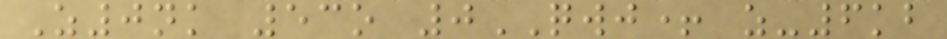Z0nk 53o 0QWJ+ z-6kb
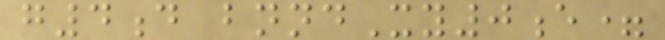g4d bnndXy0e=
